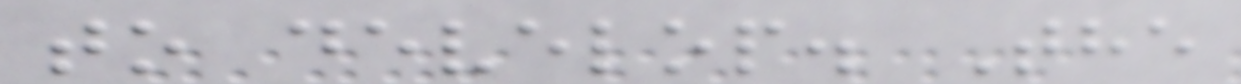to develop. The
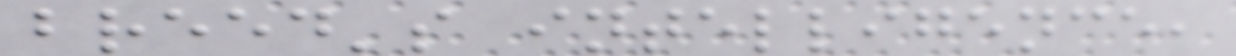breed's intelligence,
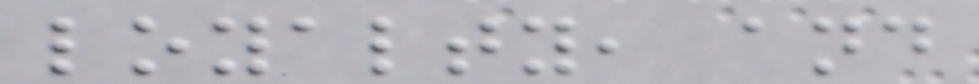loyalty, and
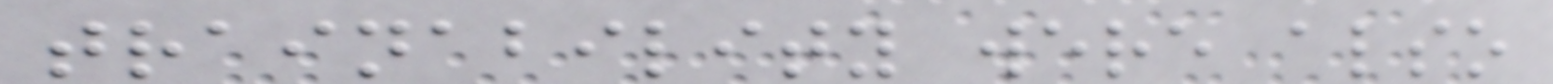trainability were also
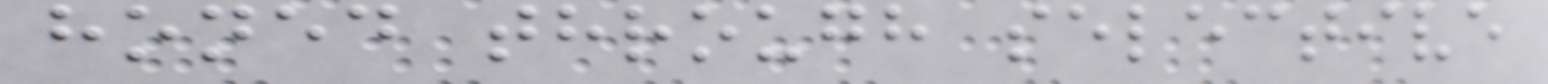honed through selective
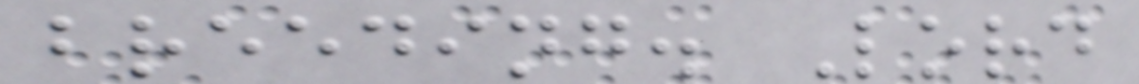breeding. Lord
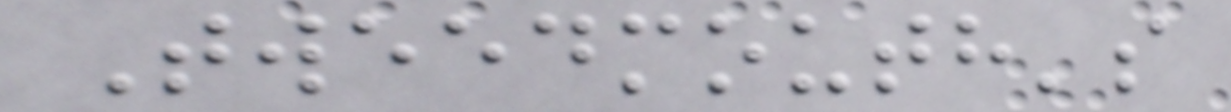Tweedmouth's
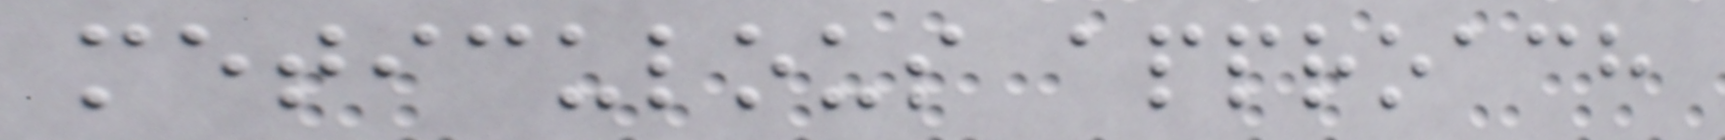meticulous approach
